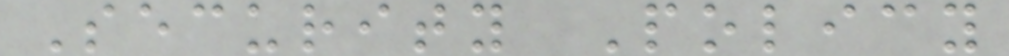Security Policy
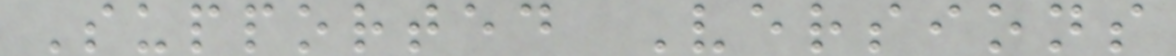Supported Versions
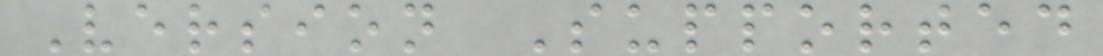Version Supported
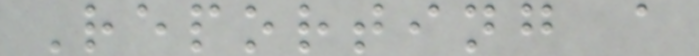Reporting a
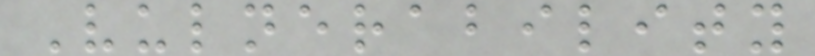Vulnerability
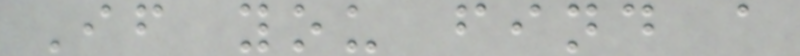If you find a
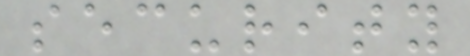security
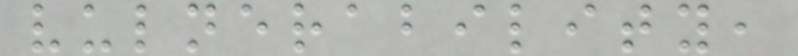vulnerability,
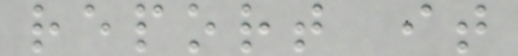report it
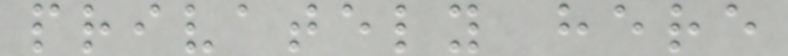privately here
